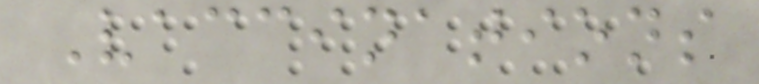Vaccinations
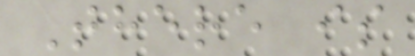There is
